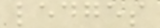ledges
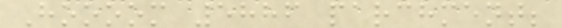Hoooom 5886 parchment;
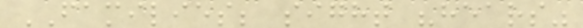FAMILIES; sight "hears"
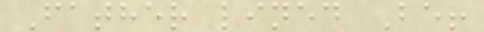Father lined Be!
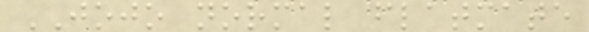JOJO normal flatmate
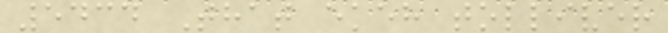5434 That ekeh tolliver
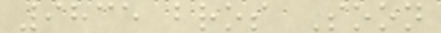9835 bros Soon
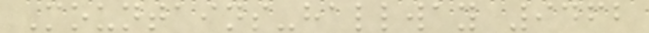Mountains-hallway 9462
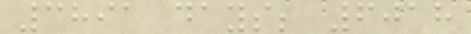3891 days; 6018
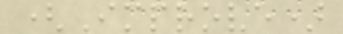(Improve)
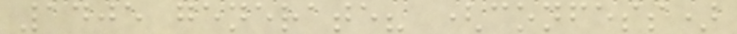1405 generate? (confess)
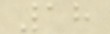18
